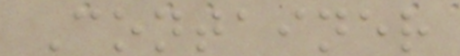Container
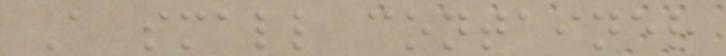A small container
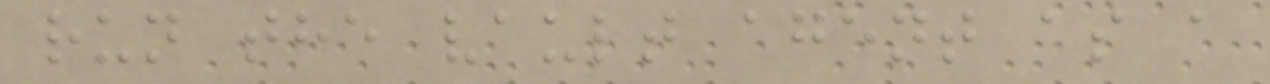run the vault agent as a
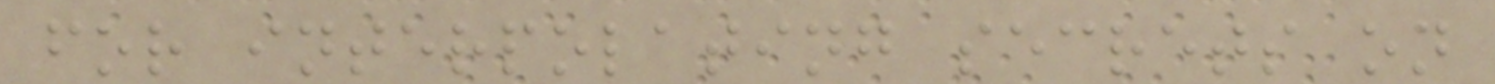for interpolating secrets on
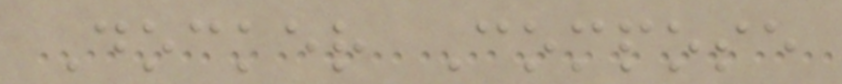Docker Compose
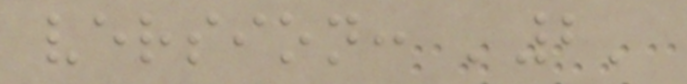version: '2'
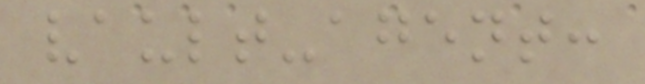vault-agent:
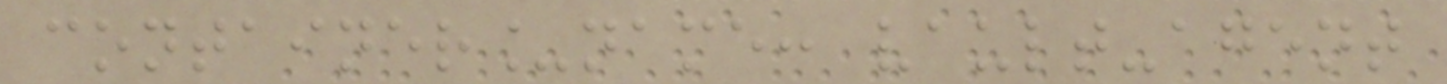container_name: vault-agent
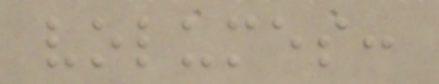volumes:
